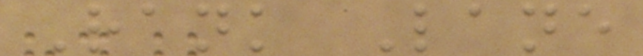Rank Lane
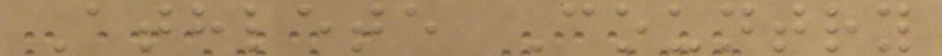Athlete Country
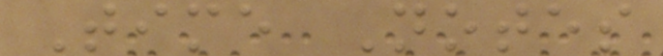Time Notes
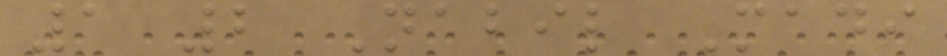1 2 Nabil Madi
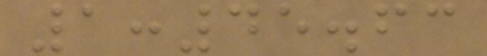1:45.63
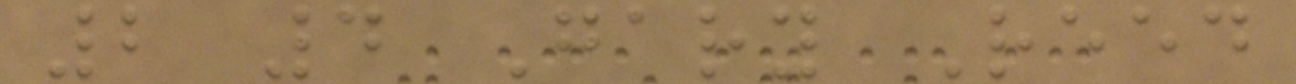2 4 Gary Reed
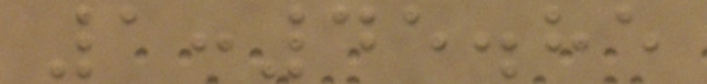1:45.85
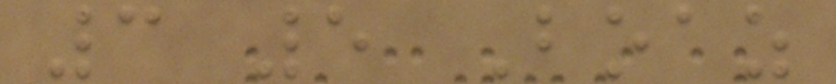3 5 Boaz
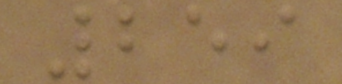259
